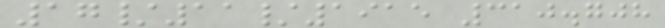17/11/1915 310.708
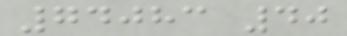74083 40
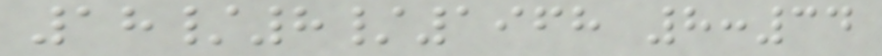18/8/1968 8:34
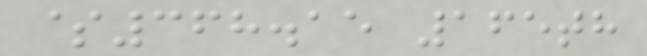$368.15 165th
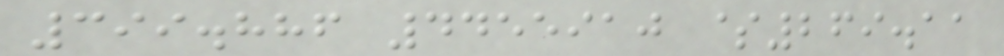399.886 4455910 $269.11
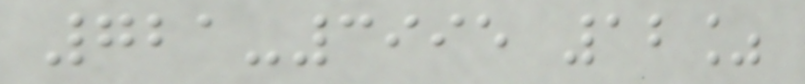721-3995 12%
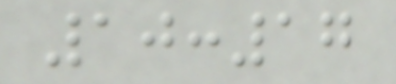10:17
